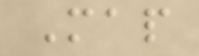Map
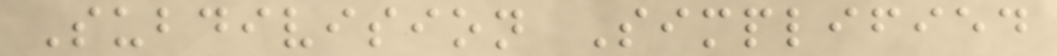Subdivision Simplified
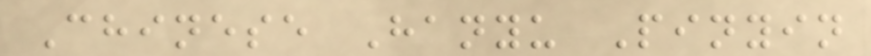Chinese Hanyu Pinyin
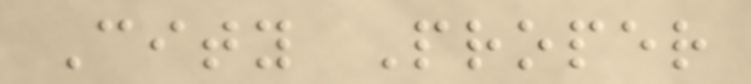City Proper
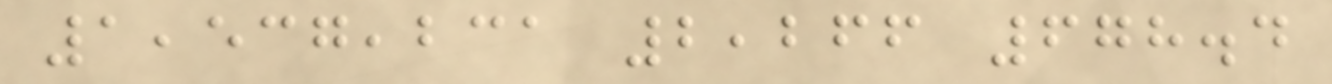1,537,231 2,266 678.4
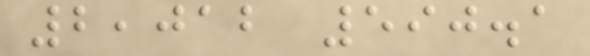2,012 590.1
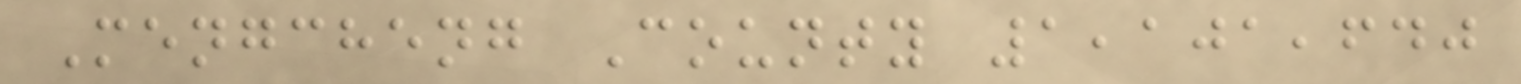Mengcheng County 1,101,640
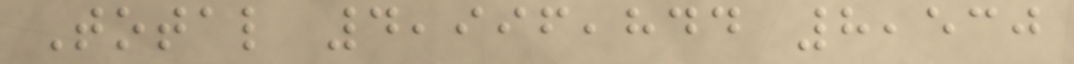Total 4,996,844 8,530
